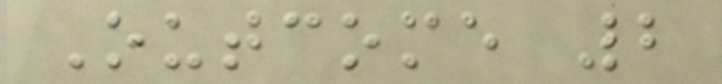Outcome 2
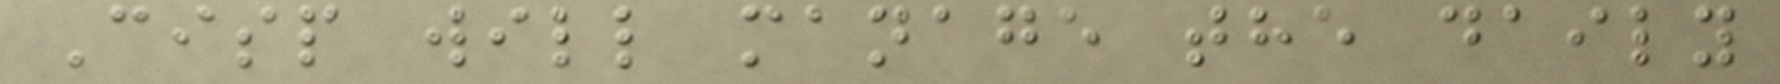Cisp will manage the daily
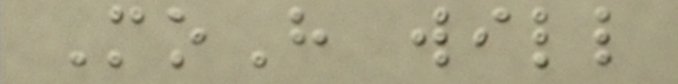MoH will
